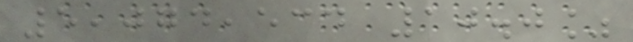5,074,534 10.0%
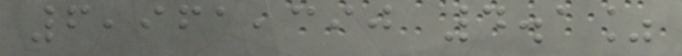6,961,390 4.1%
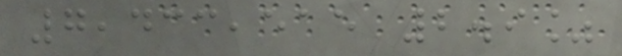7,433,515 2.9%
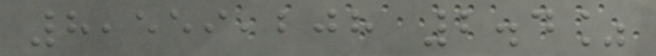8,559,208 2.4%
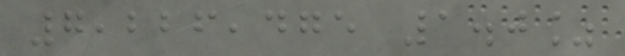7,226,475 1.0%
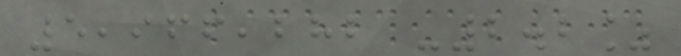5,966,282 -2.2%
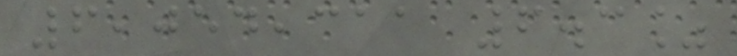6,054,311 6.3%
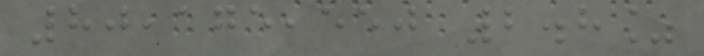80,175,550 2.8%
